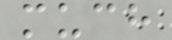much
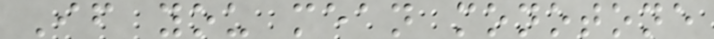If you mean monotone
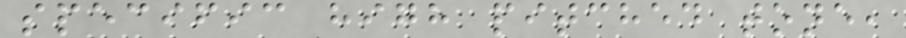specific high pitched tone,
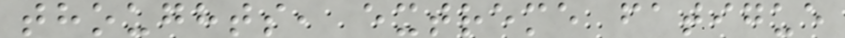thoughts, extreme fatigue
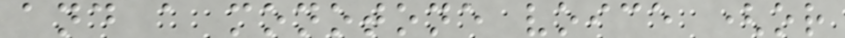and a monotone voice (or
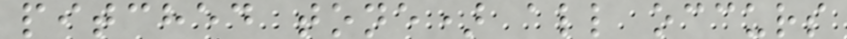pitched tone) all occurs
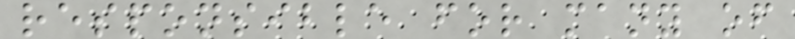responsible for many of
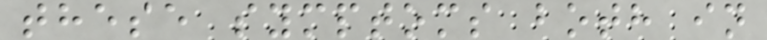these symptoms both in
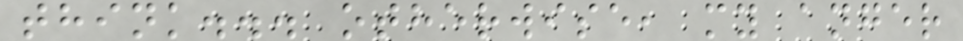think... otherwise, my anger
